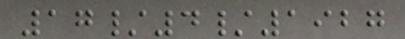17/4/1927
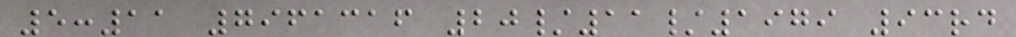5:11 7961316 20/11/1979 93rd
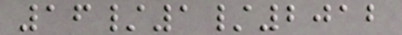16/1/2012
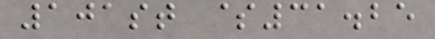101st $31.25
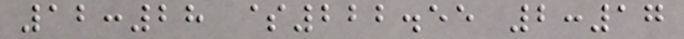12:28 $222.55 2:17
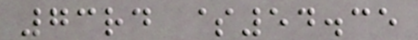73rd $54.35
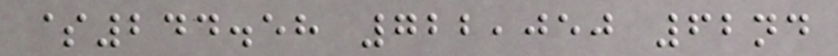$244.58 722,050 62nd
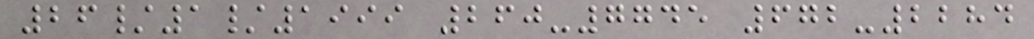26/1/1999 260-7745 672-2284
